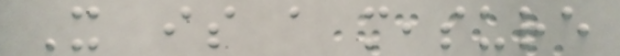It is a measure
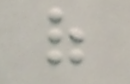of
